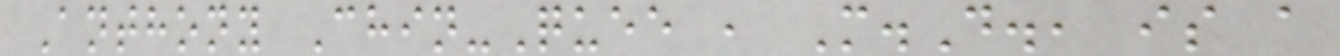Anthony Chin-Quee , M.D., is a
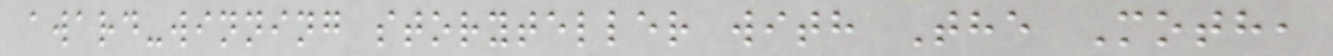award-winning storyteller with The Moth,
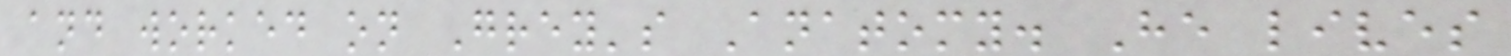and worked on Grey's Anatomy. He lives
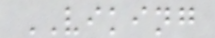VIKING
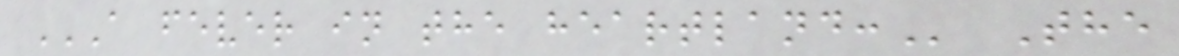A FEVER IN THE HEARTLAND: The
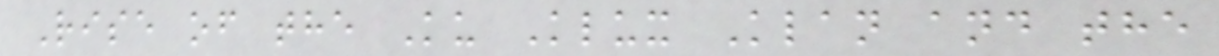Rise of the Ku Klux Klan and the
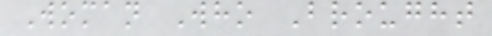Woman Who Brought
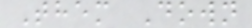Them Down
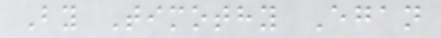By Timothy Egan
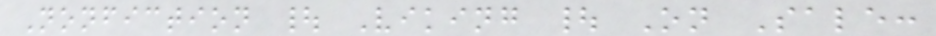Nonfiction | Viking | On Sale:
